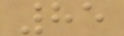85
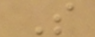S
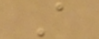A
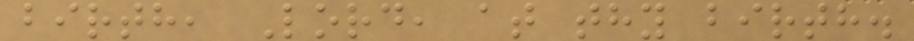birth, Lord, at thy birth.
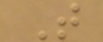T
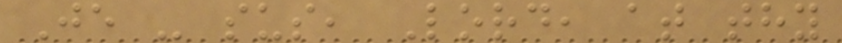Je - sus, Lord, at thy
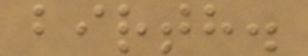birth.
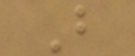B
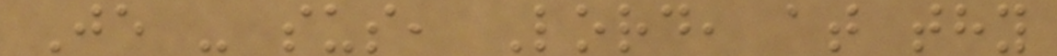Je - sus, Lord, at thy
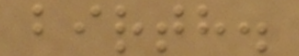birth.
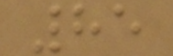85
